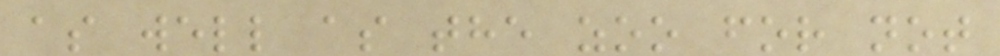as well as the zoo for not
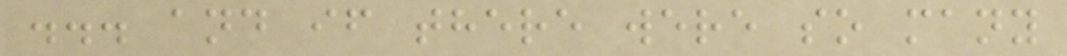... and if there were so many
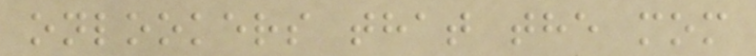onlookers that the mom
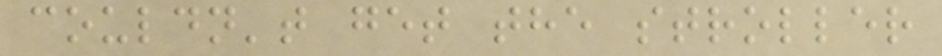couldn't get the stroller
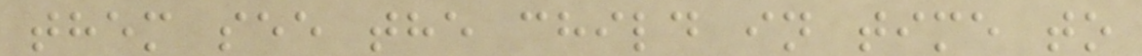them see the child in time to
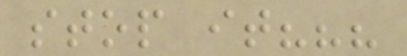stop it???
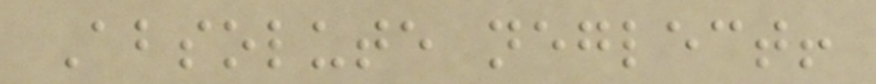Absolute neglect!
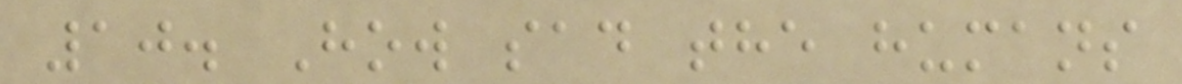10. How sad the humans
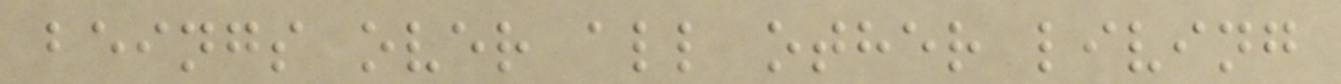beings over all other living
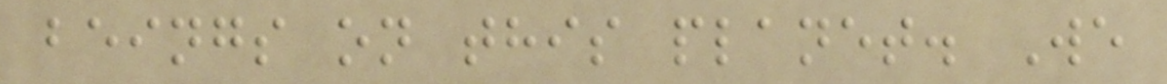beings on this planet. We
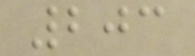203
